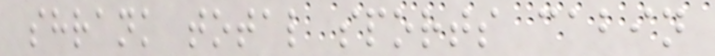shrank total sports cabin
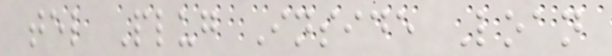tel Plug Inside Loan
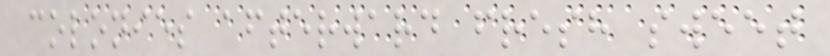colonies afterward fresh sweet
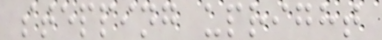stepping upright
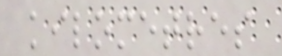kilometres
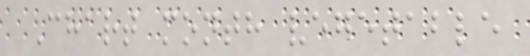Chart month vegetable
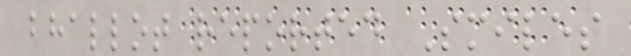bhallot reported Smiles
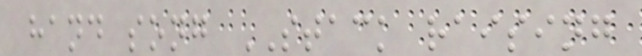hand song STACK raising
